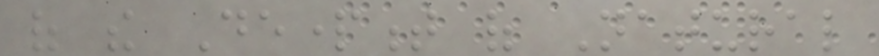of the Department of Natural
